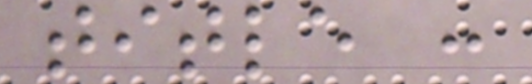title :
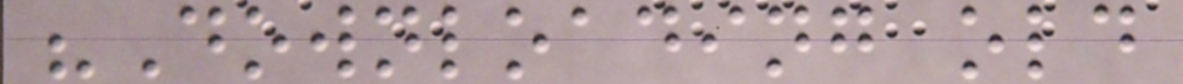"Downloading old
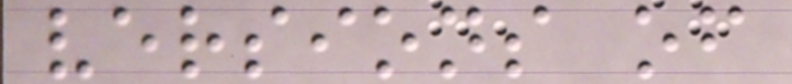versions of
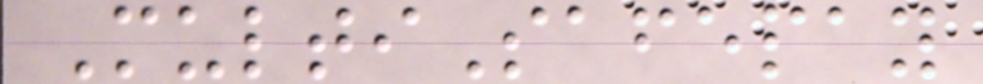MultiSafepay
